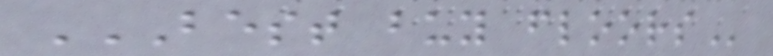BEST BUY FLOORS
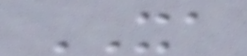XA
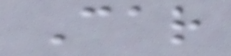Car
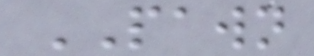PAWN
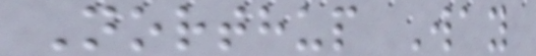Northup Way
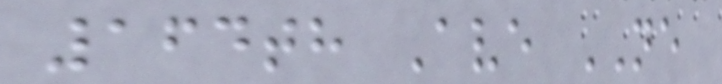164th Ave NE
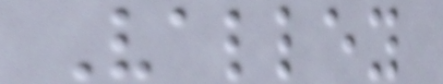Valley
